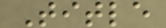Title
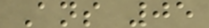Ans 05
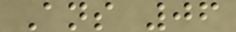Ans 06
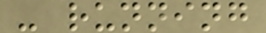- running
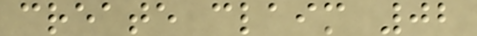create claim 02
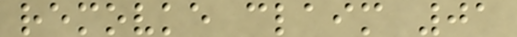removke claim 01
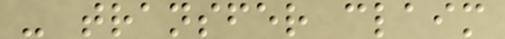- transfer claim
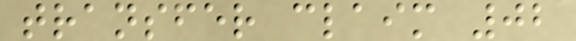transfer claim 02
